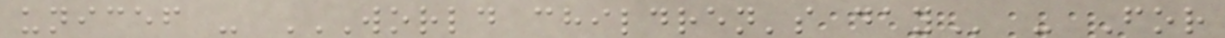unicef - WORLD CHILDREN'S DAY - For
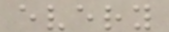every
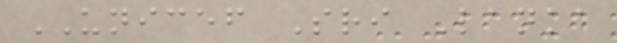UNICEF Sri Lanka
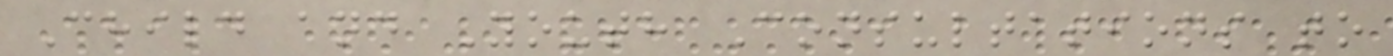Child and Youth Consultations to
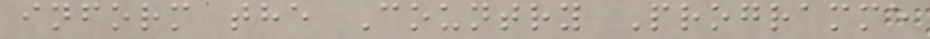inform the Country Programme
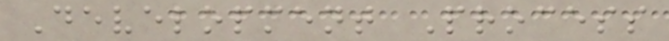Development Process
